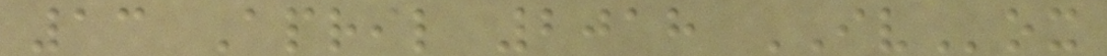13 April 2018 IVox
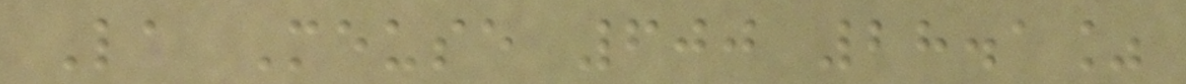La Meuse 600 28.1%
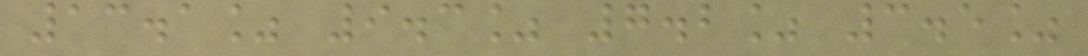13.1% 9.3% 7.2% 3.5%
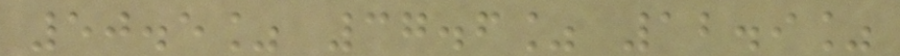50.5% 37.6% 12.9%
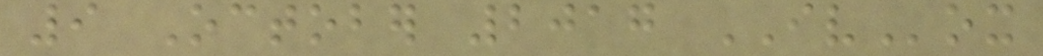9 October 2017 IVox
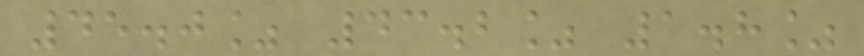45.0% 43.2% 1.8%
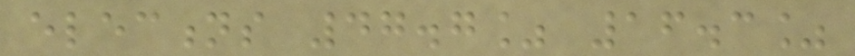elections 47.7% 16.3%
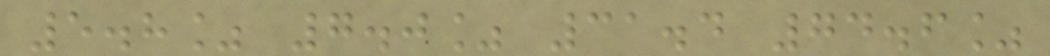5.8% 7.0% 31.4 74.6%
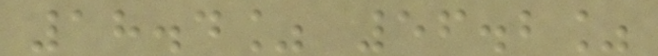18.4% 56.2%
